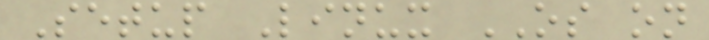Setup Linux OS on
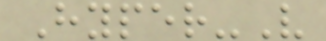Hyper-V
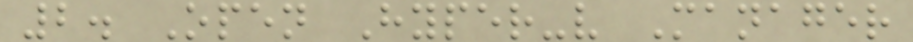2. Open Hyper-v Manager
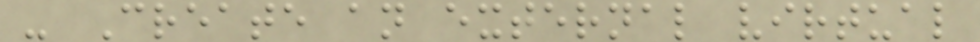- Create an external virtual
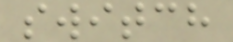switch
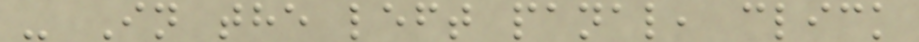- In the left panal, click
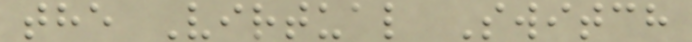the Virtual Switch
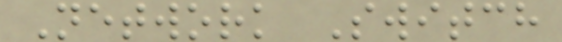Network Switch
